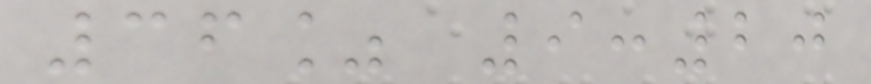36% 9:20
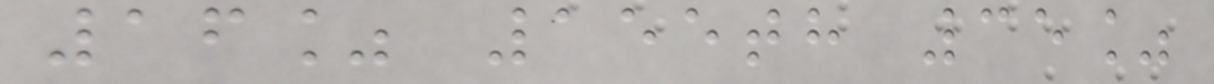16% 155th 35%
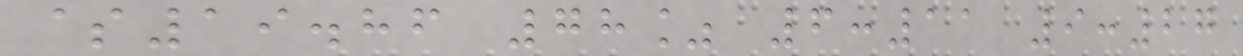$19.86 78% 6:11 9:27
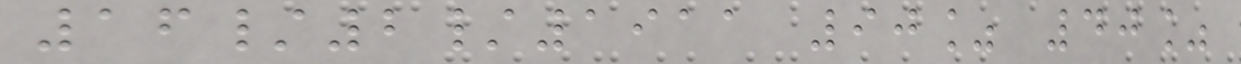16/2/1911 90% 40%
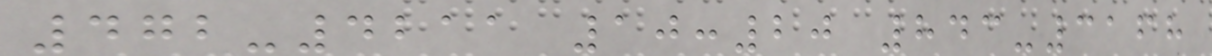472-4211 10:20 843-3168
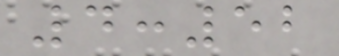4:52
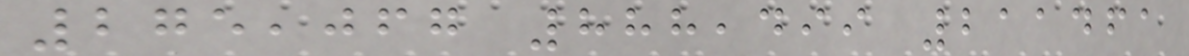275,067 888,499 211461
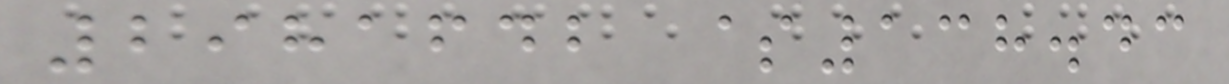2981642 $138.43
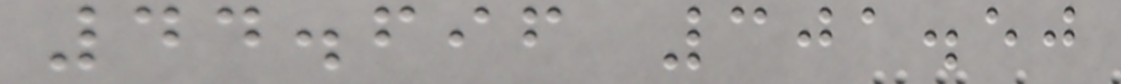44.696 301.50
